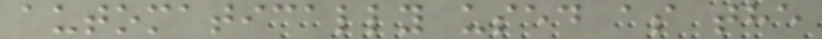automatically used as the
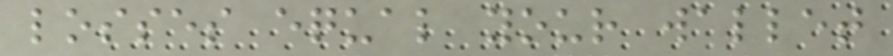losses equal your wallet
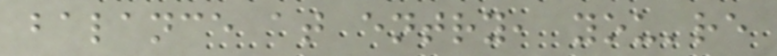balance at entry, you're
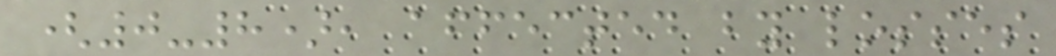(0-8), affected by losses
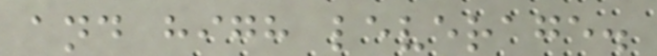and high leverage.
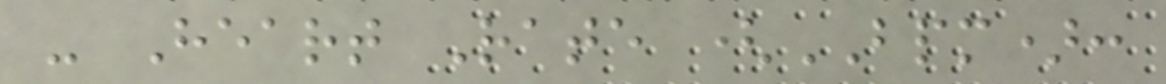- Heart Rate (BPM):
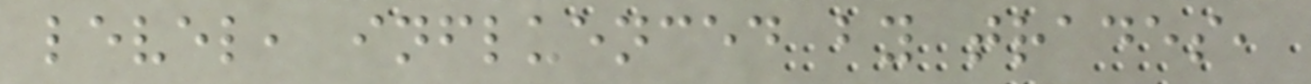level, influenced by trades,
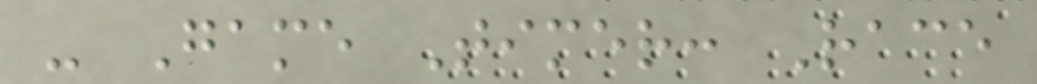- Game Timer: Race
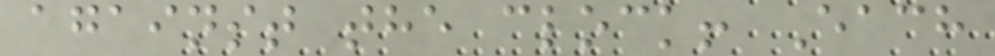against the clock! Each
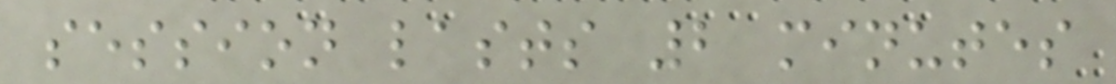session lasts 2 minutes
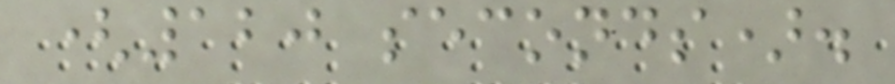(120 seconds).
